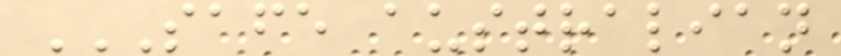SAFE AUSTRALIAN
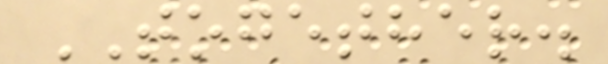TOGETHER.
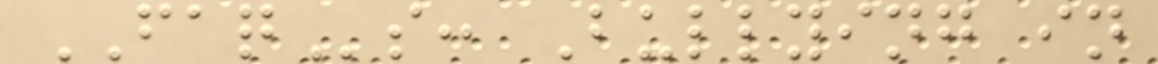FAQs: Bullying in
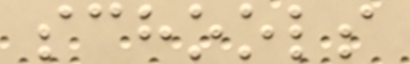schools
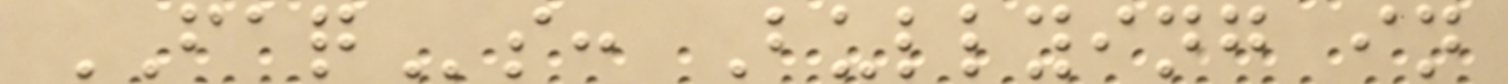FAQs: Bullying in
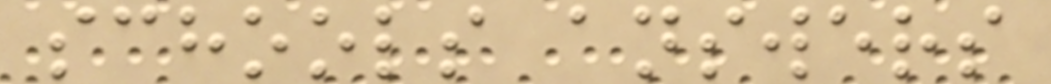schools answers
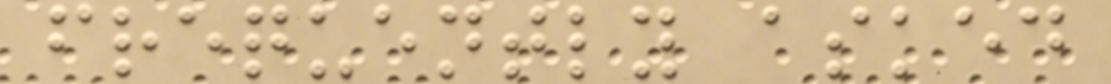frequently asked
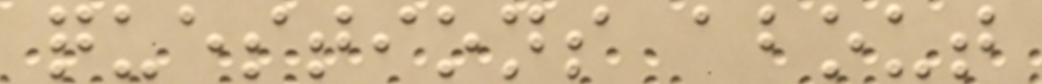questions about
